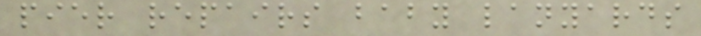pier repairs baby lanyards
